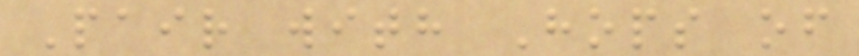Pair with Hops of
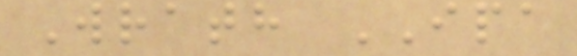Wrath IPA
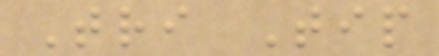Tri Tip
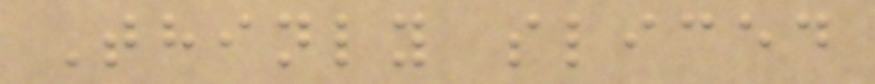Thinly sliced
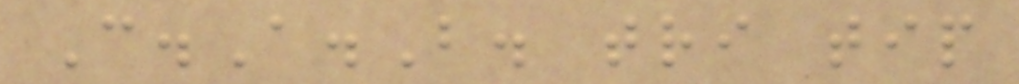C.A.B. tri tip
